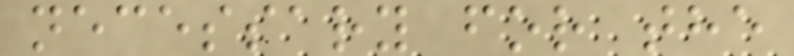necessary for the
